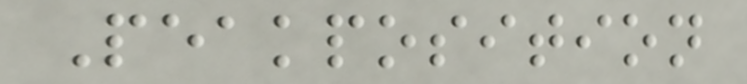Peakposition
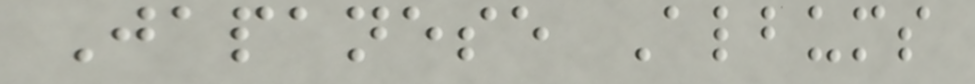Japanese Albums
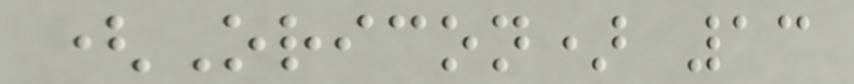(Oricon) 13
